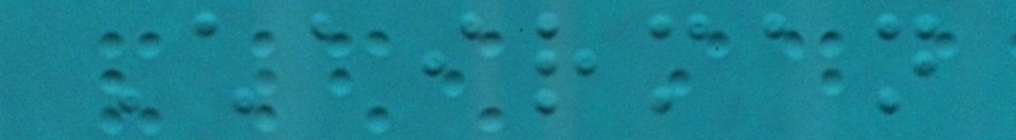Chairman
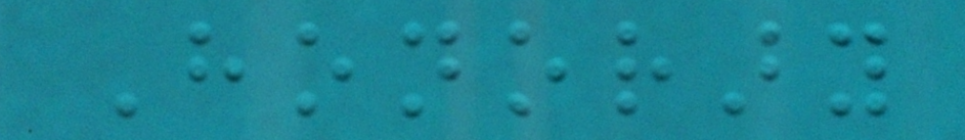Honorary
